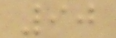90
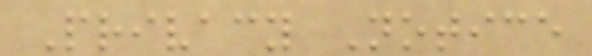Privacy Notice
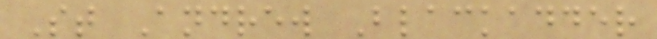St Andrew Blackadder
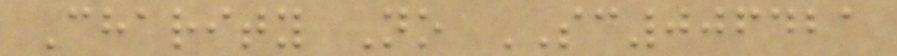Charity No SC006421
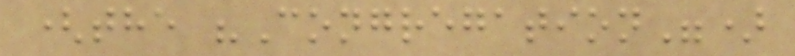(the "Congregation")
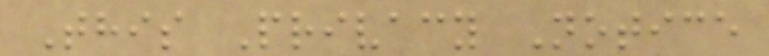This Privacy Notice
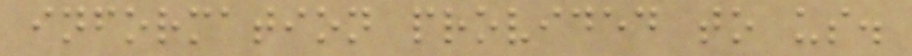information provided to us.
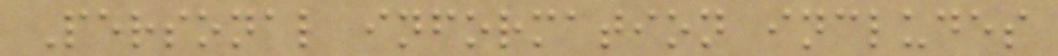Personal information includes
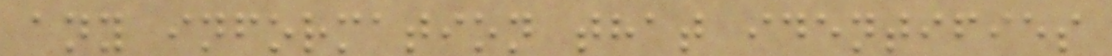any information that identifies
